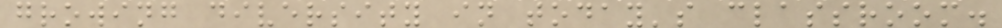growing diversity in today's classroom.
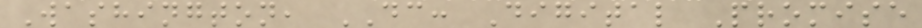Washington, DC: Digital Promise
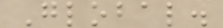Global.
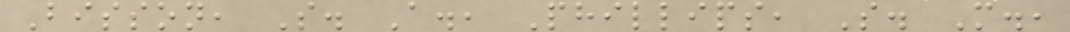Bisson, S. A., Phillips, S. M.,
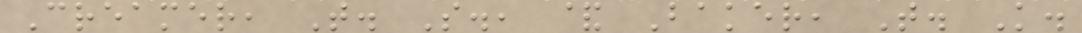Creamer, T. S., & Baker, T. K.
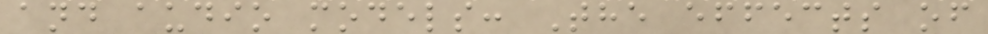and audio models: The effects of
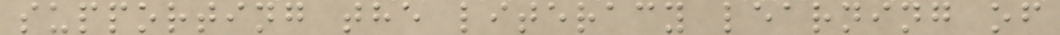supporting the literacy learning of
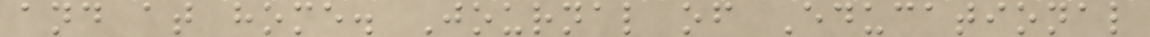and at home. Journal of Educational
